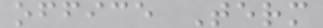office Term
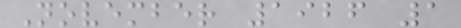November 1926 1
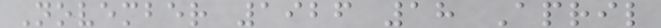November 1926 18 April
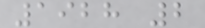1928 2
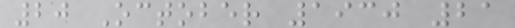20 October 1930 21
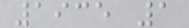1935 1
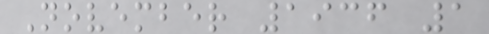November 1936 1
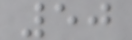50
